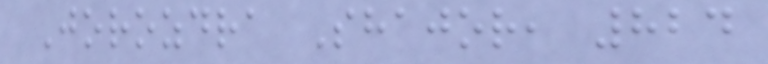Jorozdra Shajor, 824
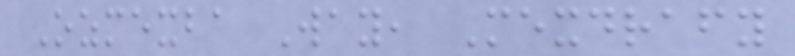Ozmexba Way, Mexdrafy
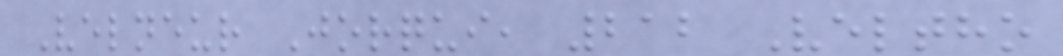Velneur Jorqui, 212 Veltho
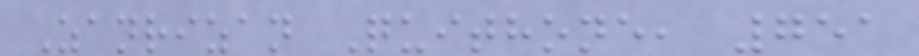Zanrizan Quithone, 751
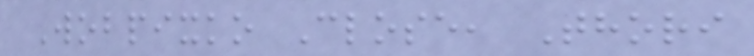Wobpixko Close, Thori
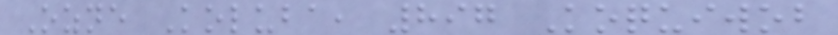Ozne Koluba, 897 Koquiwob
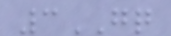3GQ
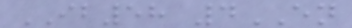IB58 4EN
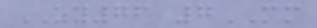ZY76 7MM
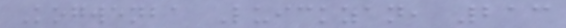Kogwenba Luickzan, 213
